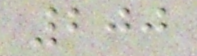200
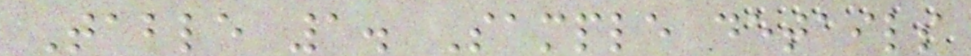Table 1. Sample details
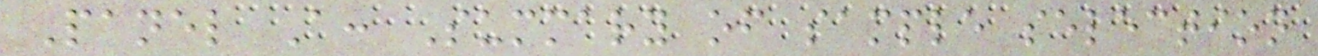Panel A: Summary of sample selection
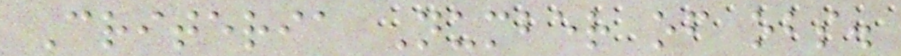Criteria Number of obs.
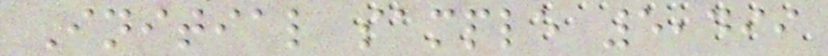Initial sample 5,499
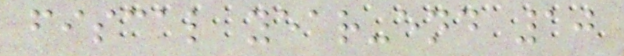fiscal year-end 10
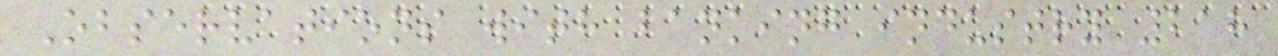Observations with banking industry 218
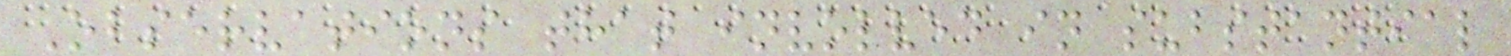Observations that involved in substantial
